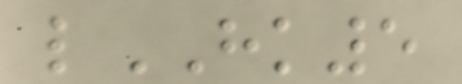lHK5
